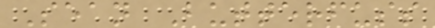Sean Butterfuss
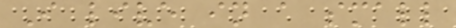I live in a small
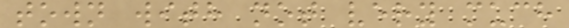town with not very much
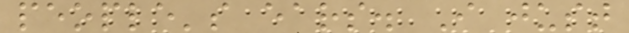people's ears. I just
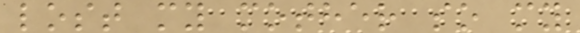lost my mother so my
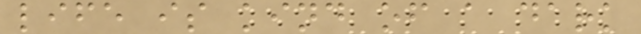life is kind of a dark
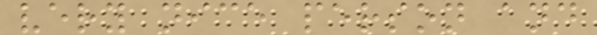very nice person and
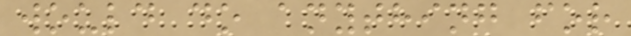would do anything for
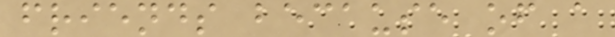friends because of a
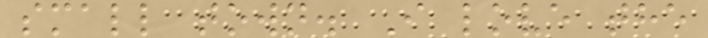small town. I love the
